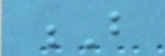B
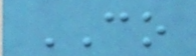CO
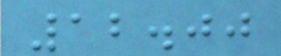12.00
